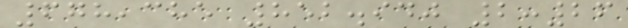678,385 852.940 2:26
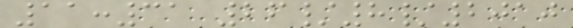11:31 26/8/2010
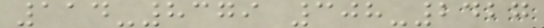114-8379 308-2427
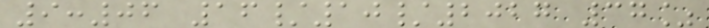9:06 16/10/2027 37%
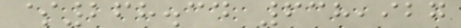$268.34 638,927
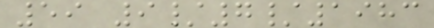59 9/7/1983
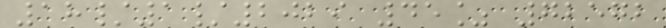18/1/2029 45% 72572
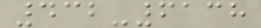432-6138
